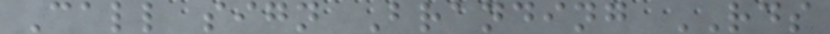Call sign Branding RDS
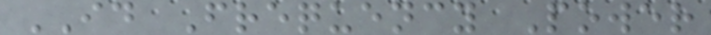ID Frequency Power
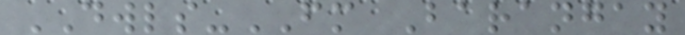DWLS-FM Barangay
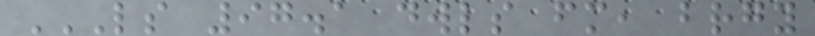LS 97.1 DWLS FM, BRGY
